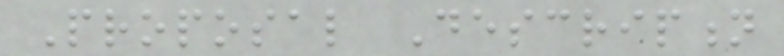Proposal Description
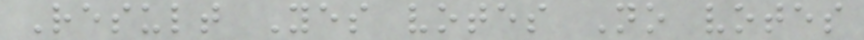Result Yes votes No votes
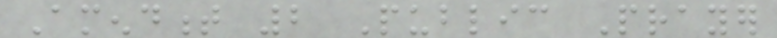Amendment 2 Public Prayer
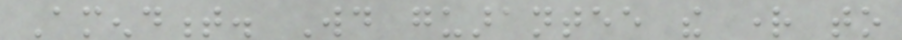Amendment. Would guarantee the right to
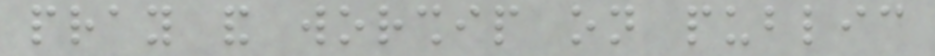pray and worship on public
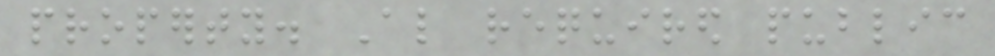property. Also required public
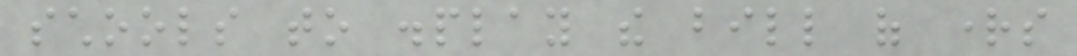schools to display the bill of rights
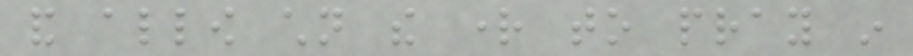and allow children the right to pray in
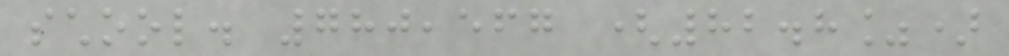school. 780,567 (82.8%)
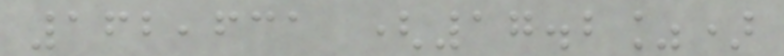162,631 (17.2%)
